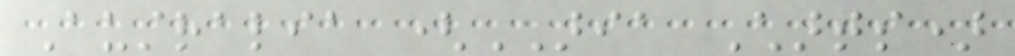Australia (ARIA Charts)
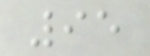95
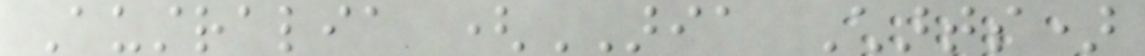Australia (ARIA Charts)
